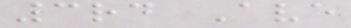3rd Ave
